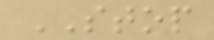STOP
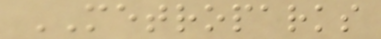METROPARKS
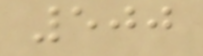500
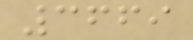3669
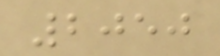2050
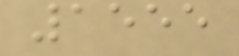1555
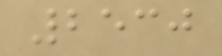2530
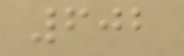602
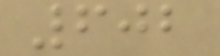602
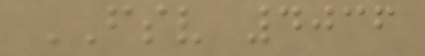FSV 4036
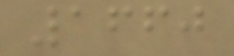1660
